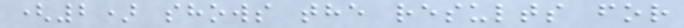(2) shows the results for
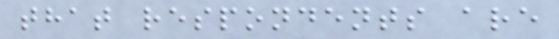that respondents are
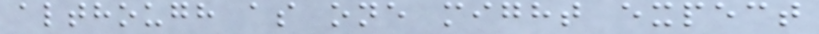although as one might expect
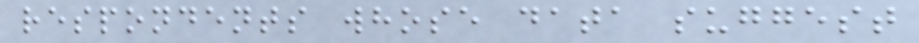respondents whose data suggest
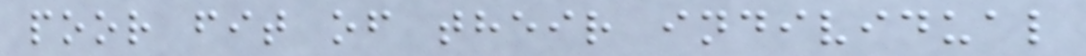poor fit of their individual
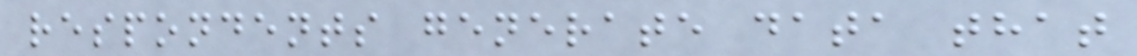respondents generate data that
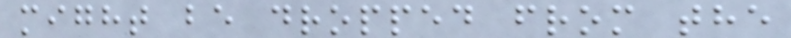might be dropped from the
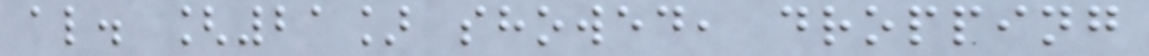al. [21] showed, dropping
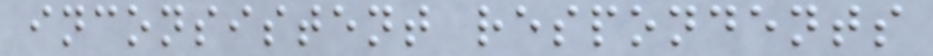inconsistent respondents
